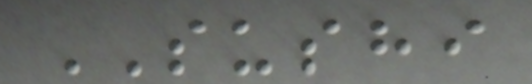SUSHI
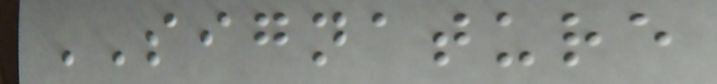SIGNATURE
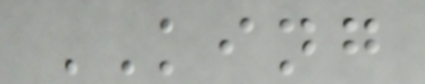KING
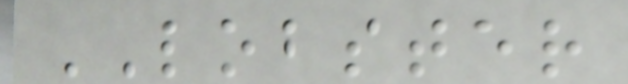LOBSTER
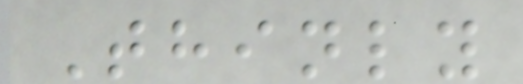Thinly
